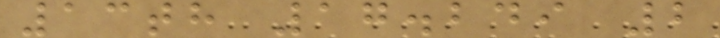13th 17.249 2
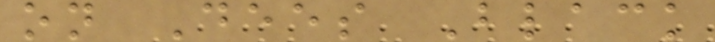on Dees Black
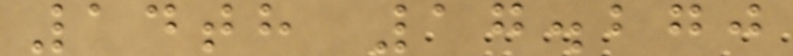14th 17.270
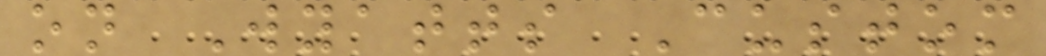on Wyatts Custom
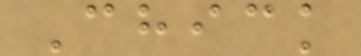Chick
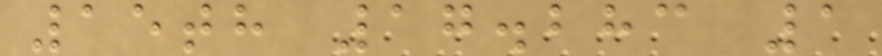15th 17.283 1
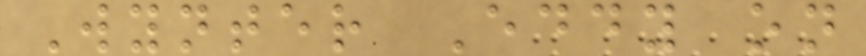Wynter Eddy on
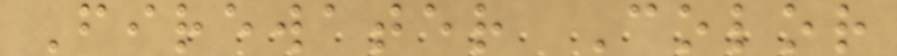Firewater Color
